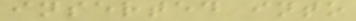inserted into
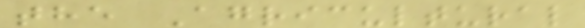the Agricultural
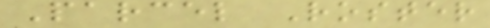Parcel Roster
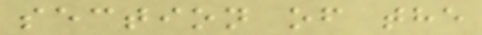section of the
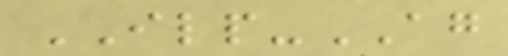ILP-AG
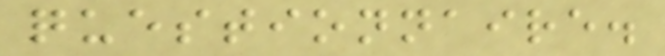questionnaire.
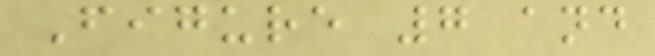Figure 7 and
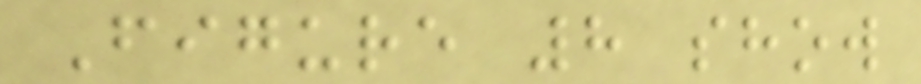Figure 8 show
